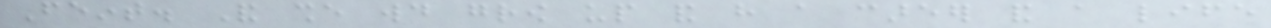Feint. And she would grow up and have a career and a life
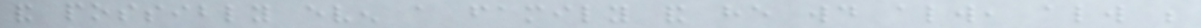and possibly even a family and he would always, always be
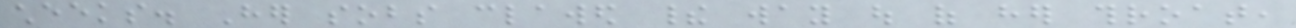cheeks. Her sobs clawed their way out of her throat,
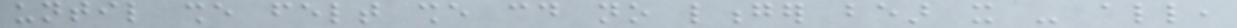until she felt she could no longer bear it - all,
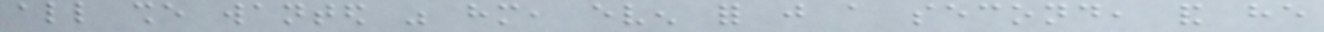all she wanted was him, even for just a second, and he
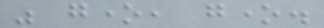was gone, gone.
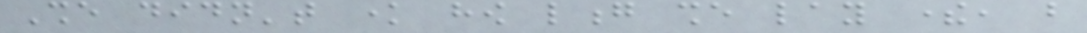She didn't know how long she lay there, but
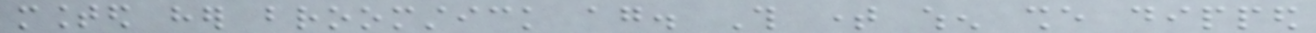mounted her broomstick again. This time when she dipped
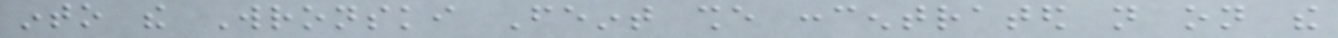into the Wronski Feint she concentrated not on the
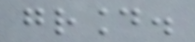ground.
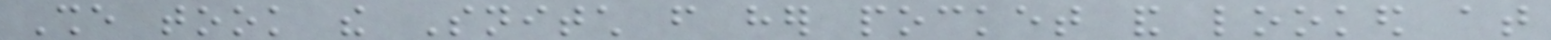She took the Snitch from her pocket and looked at
